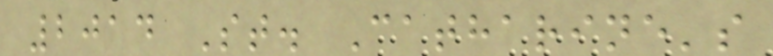2014 St. Catharine's
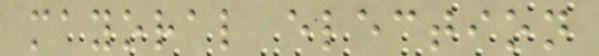mayoral election
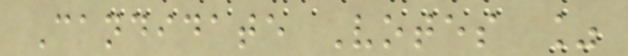Candidate Votes %
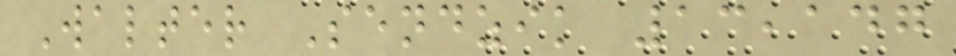Walter Sendzik 13,147
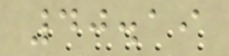40.19
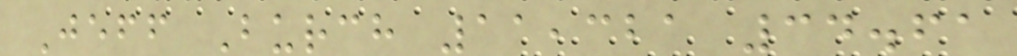Jeff Burch 11,321 34.61
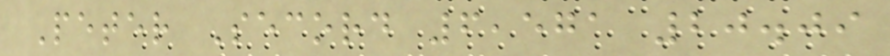Peter Secord 6,571 20.09
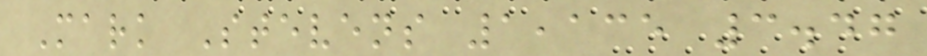Mark Stevens 1,135 3.47
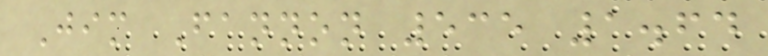Jim Fannon 535 1.64
